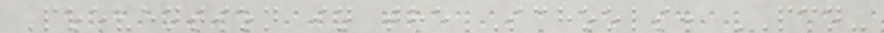Prevention in the Schools: PCN-
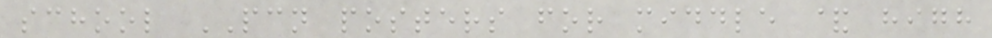school PCN posters for middle & high
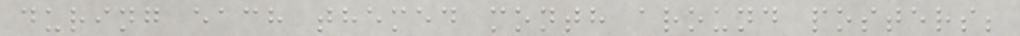during each themed month around posters;
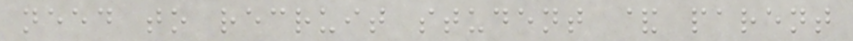need to recruit student & parent
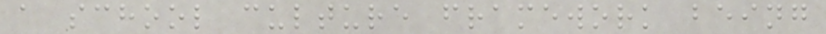a school culture framework being
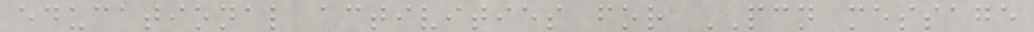educational activities for PCN message
